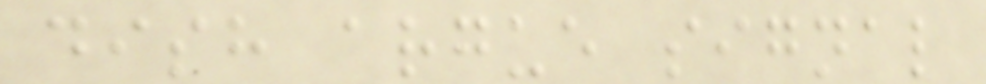dish argue signal
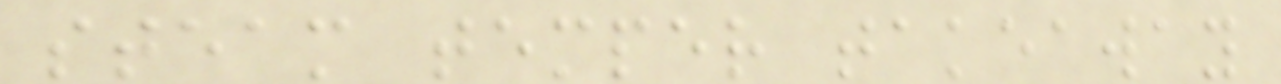steam temper takeaway
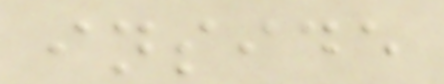inside
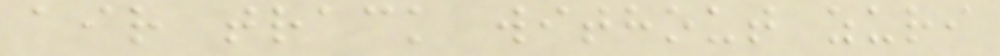air track without zuri
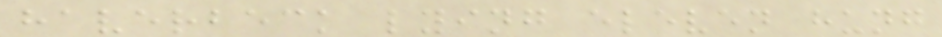haverbeck lying eleven hung
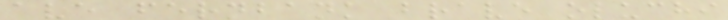ave fernbank brave oluchi
